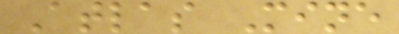Atlas Mine
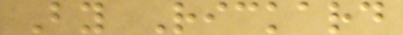By Rickard
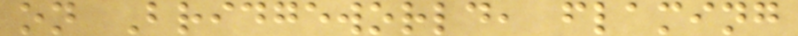on Bridgeworld, flaming
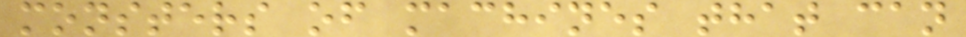monsters of machines that can
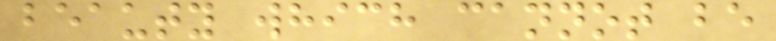beauty which cannot be
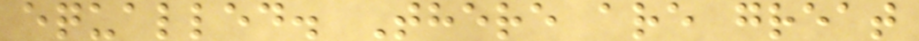equalled. There are great
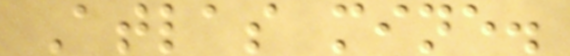Atlas mine.
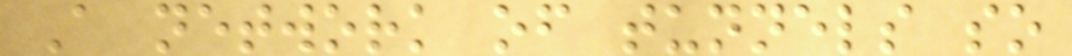A network of tunnels so
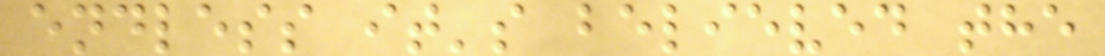endless it's believed the
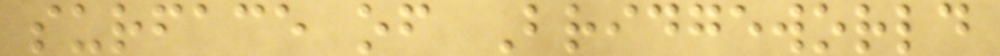surface of Bridgeworld
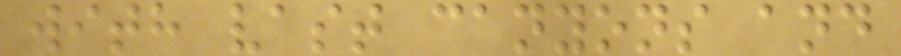with vast canyons and
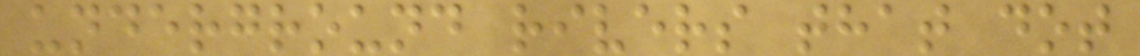underground rivers that dot
